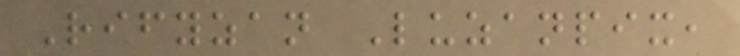Rifyzan Luzanpix,
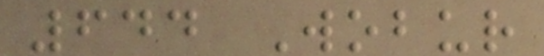644 Wobur
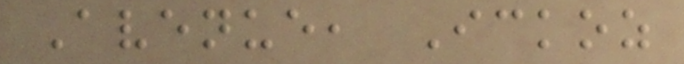Avenue, Ickoz
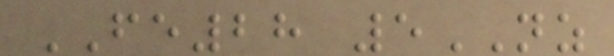FE28 5NZ
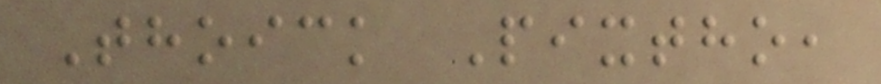Thoick Pixtho,
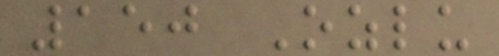150 Ozlu
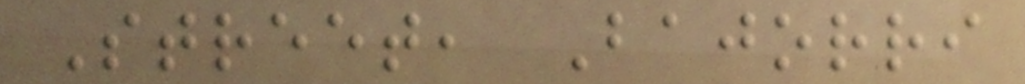Street, Bajorri
